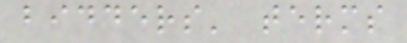bidders' terms
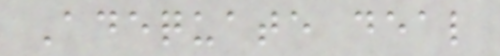Adequate deal
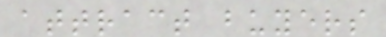attract buyers
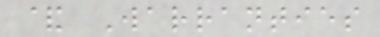& Warranties
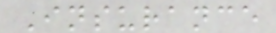Insurance
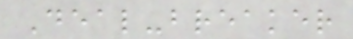Deal-breaker
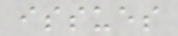issues
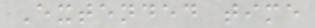Extended time
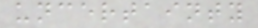uncertainty
